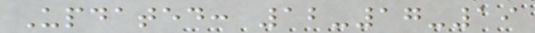Updated: 12-17-19
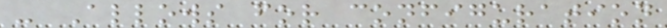- Allows for configuration
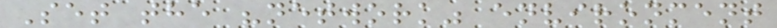Set the "network" environment
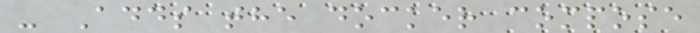- Adds the docker compose
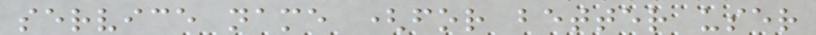service name (for better user
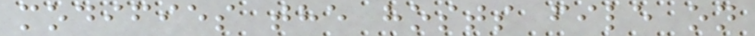modifies the hosts file on
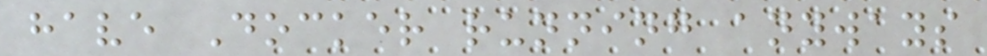have Docker running anyways
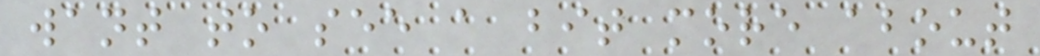want to see a bit more about
